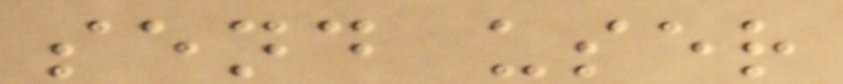send user
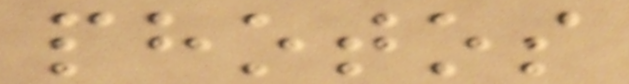photos
